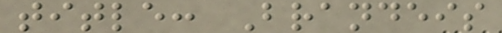title: Brandeis
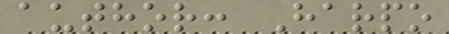author: Harpo
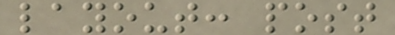layout: post
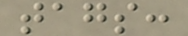tags:
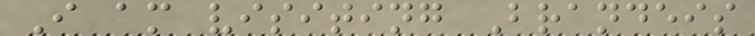I am visiting Brandeis
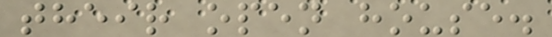their open house.
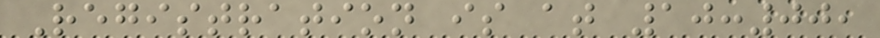Registration is at 10:00,
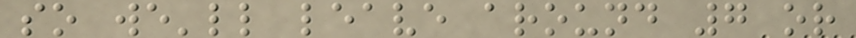so we'll leave around 7 or
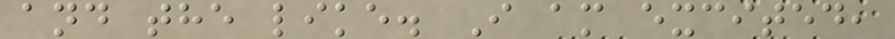and the like. I am excited,
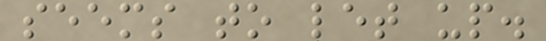seems to let up.
